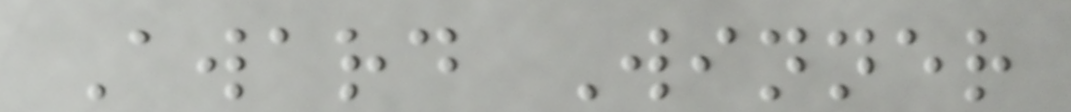Award Winner
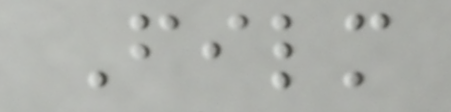Film
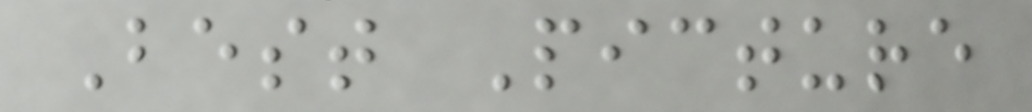Best Picture
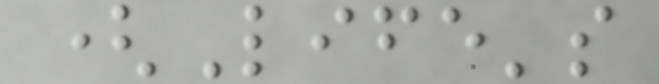(Life's
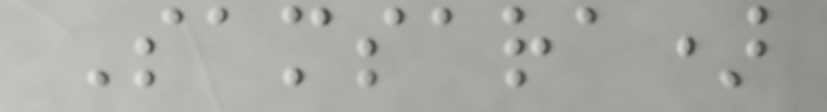Samsara)
